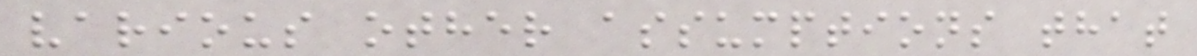various other assumptions that
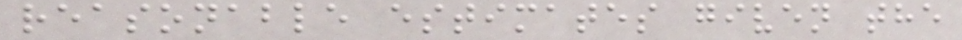reasonable estimates given the
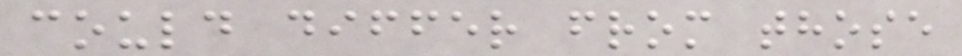could differ from those
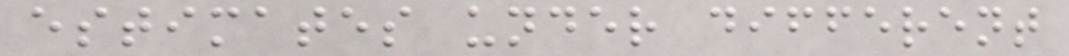estimates under different
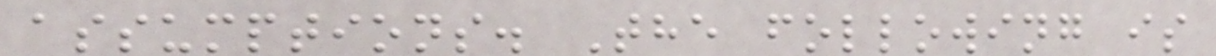assumptions. The following is
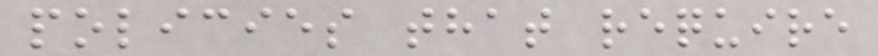policies that require
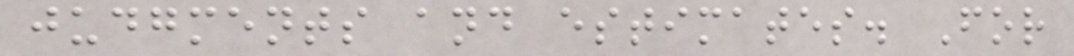judgments and estimates. For
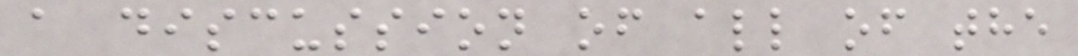a discussion of all of the
